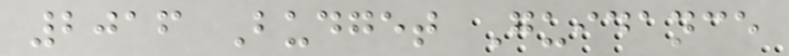2016 Budget Guidance
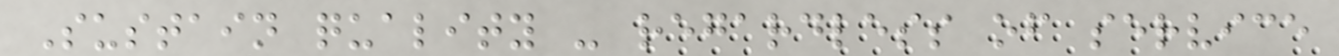Sustain quality - regardless of service
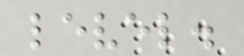level.
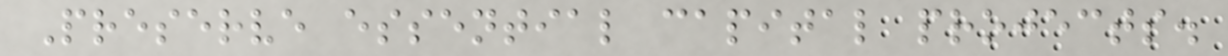Preserve essential capital projects.
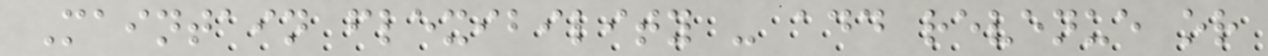Maintain flexibility - add revenue or
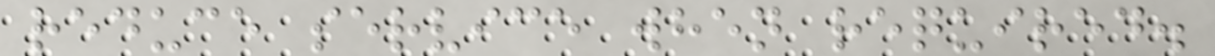reduce service when required.
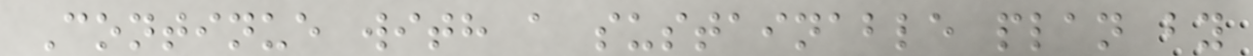Continue with a sustainable plan by
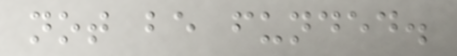not be funded.
